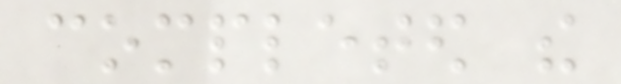completed the
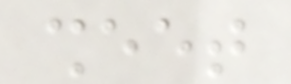sheet
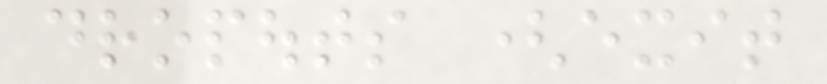dropouts (exit
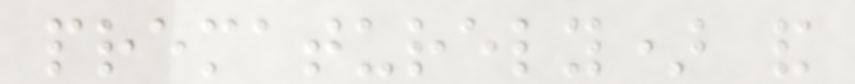prematurely) and
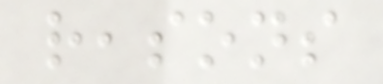reasons
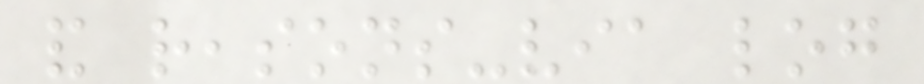and reasons-via log
